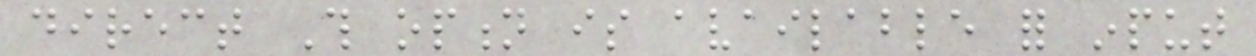direct This option is available for input
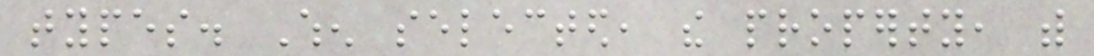types. When selected, the property, with
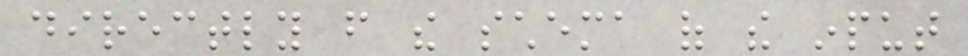directly from the schema of the input
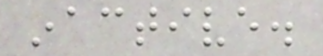inactive.
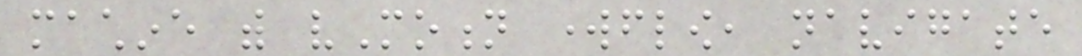machine with vMotion workflow, navigate
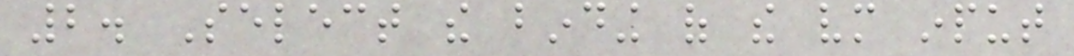2. Select the binding of the vm input
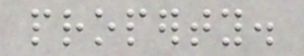property.
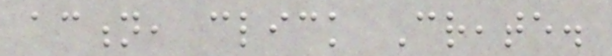action, click Create.
